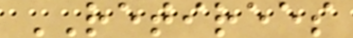RETIREES
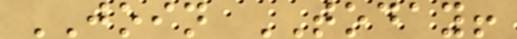JOIN TODAY!
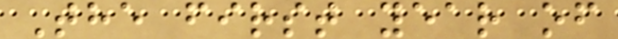The first year of
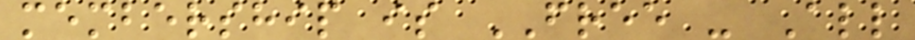membership is FREE - All
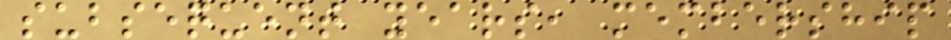subsequent years, membership
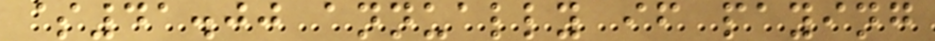$41.00 annually if paying
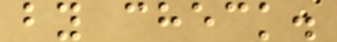by check.
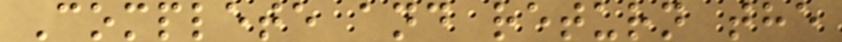Complete and return the
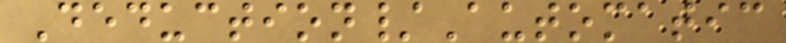Deduction/Automatic
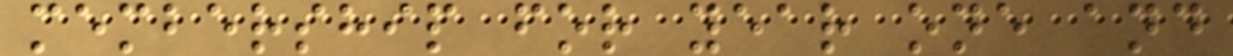membership for year one and
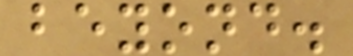beyond.
